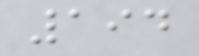194
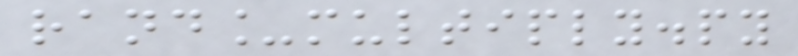rand_multiply.py
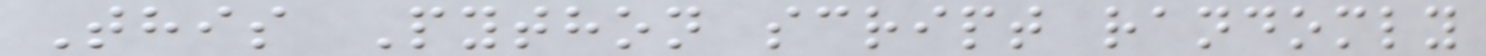This Python script randomly
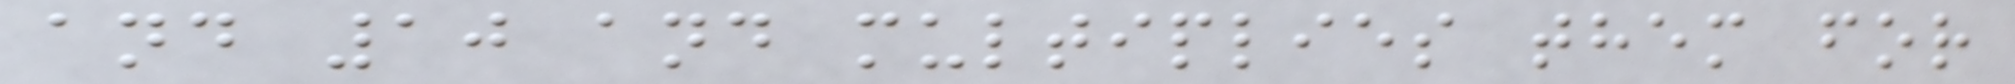and 10 and multiplies them for
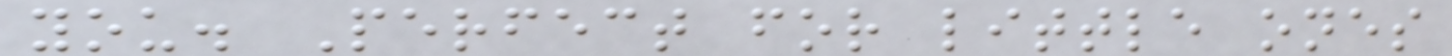you. Perfect for little ones
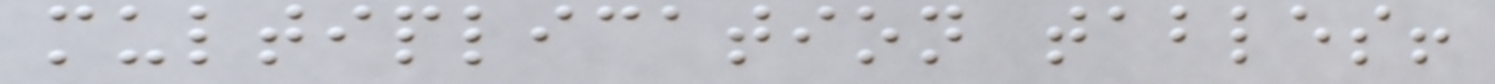multiplication tables!
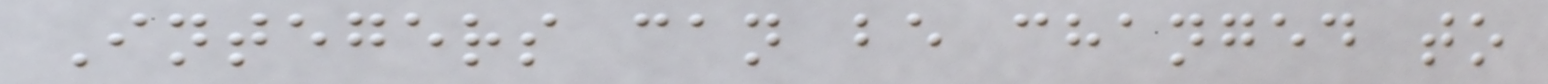Integers can be changed to
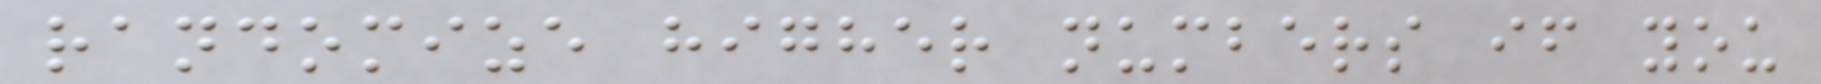randomize higher numbers if you
